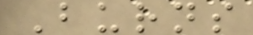Burns
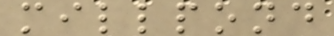millpond
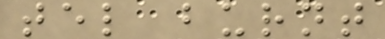tel burnt
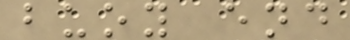buoy end
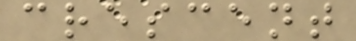crescent
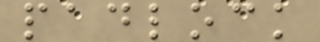padlock
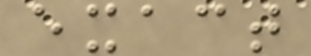exact
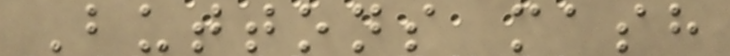Buttons mash
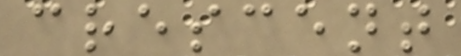crescent
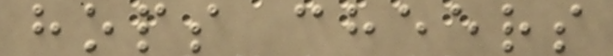hops cheers
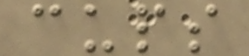cups
